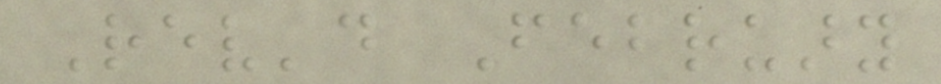Rev'd February
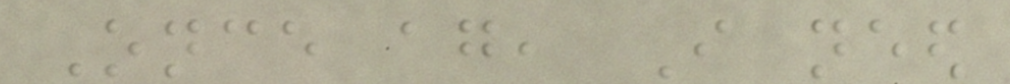Once again, I need
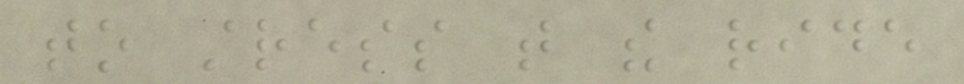to stress that the ride
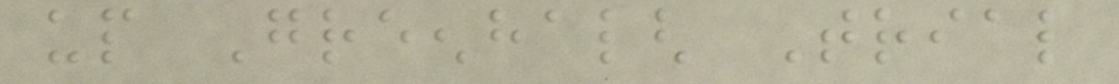up Greenhalgh Trial
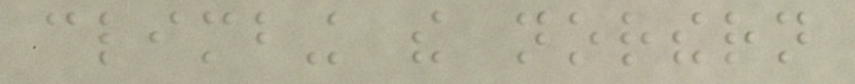climbing the northern
